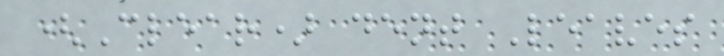(Clear) dent Leaves
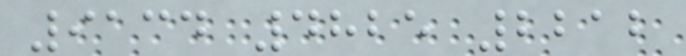9134 4825 2212
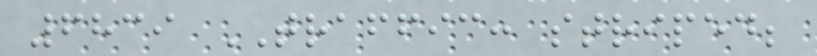6839 TRAFFIC: striped;
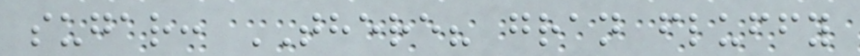sugar: THERE? gran fluffy
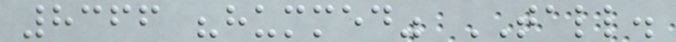8366 "hummed" TALL.
